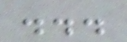...
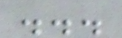...
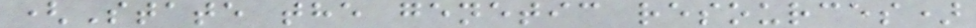(State the genetic resources)
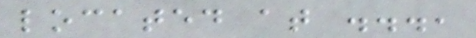located at ...,
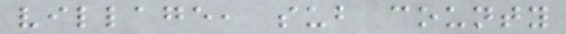village, sub county
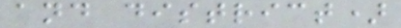and district)
